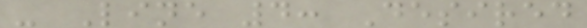- Line 4: Desired
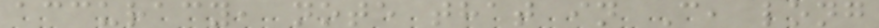accuracy, note that in C, long
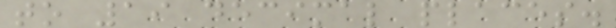to 19 decimal places.
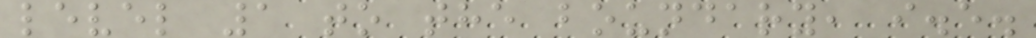level 1 to the boundary, i.e.
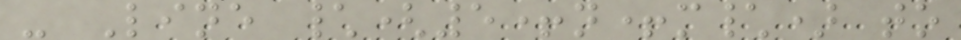- Line \(5+n+m\) to
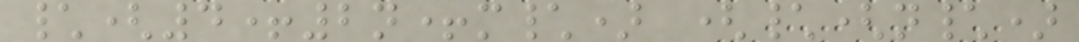\(4+2n+m\) (\(n\)
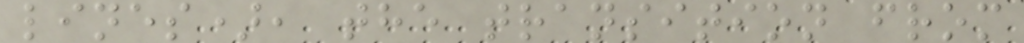lines), the transition from
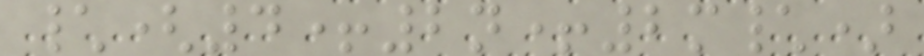\(4+2n+2m\)
